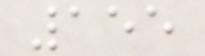155
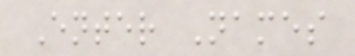Enter Names
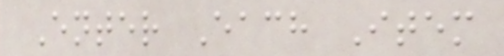Enter Each Item
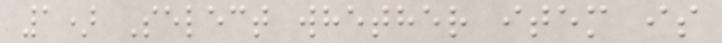1) Select whether item is
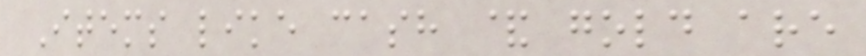Items like cash & gold are
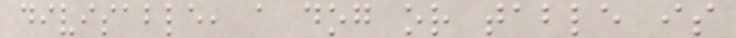divisable, a dog or table is
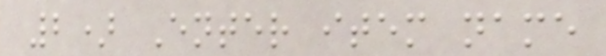2) Enter item name
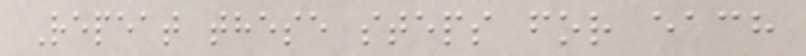Repeat these steps for each
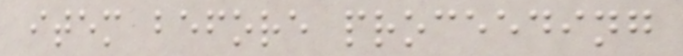item before proceeding
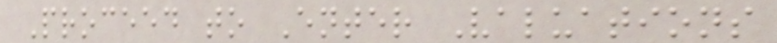Proceed to Enter Valuations
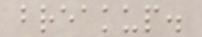breakup.
